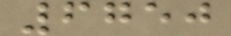6750
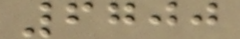6700
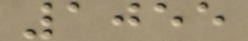1055
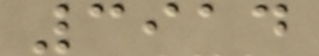3914
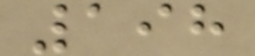198
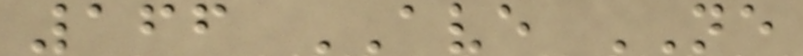166 AVE NE
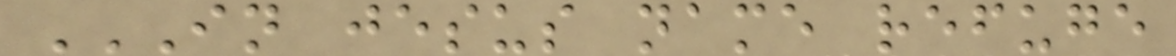IN JESUS NAME REFUGE
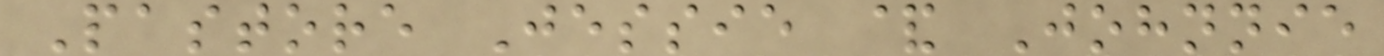Pastore Jessie & Johnnie
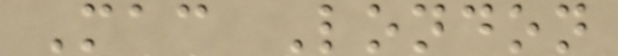Mac London
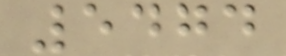5474
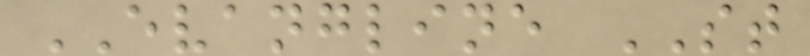EVANGLINE ST
